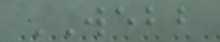WEBB
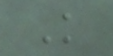K
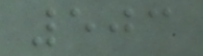503
